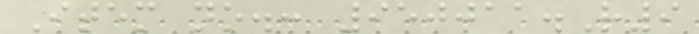Item no.: 950011.R9
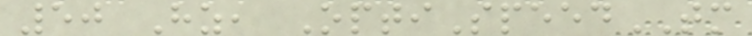50 Hz, OptiSpeedTM
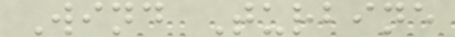Wind Turbine
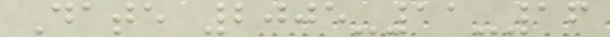Date 2005-11-16
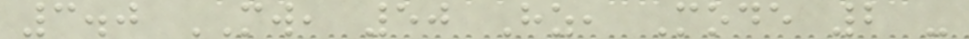3.0 MW, 50 Hz, Mode 2 -
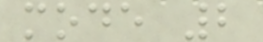mode 2
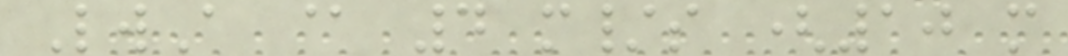LwA @ 4 m/s (10 m
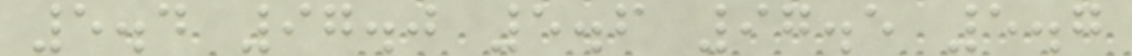5.4 97.0 5.6 97.5 5.7
